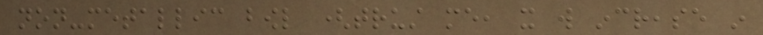non-metallic bowl (trust me, it will increase in
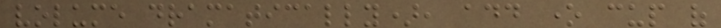volume dramatically), add one cup of
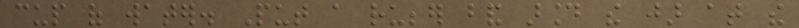cup of water. Put a rubber band around the jar at the
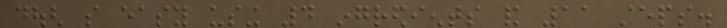dough so easy using 4 ingredients and 11 steps.
